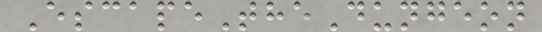EscapeTheDungeon
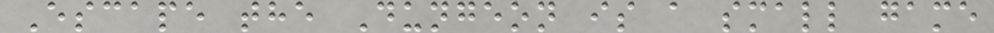Escape the Dungeon is a small game
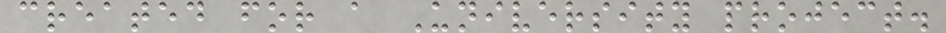created for a University project.
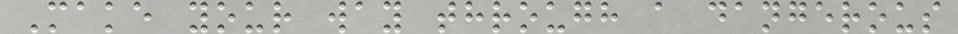Make your way through a dangerous
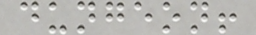dungeon!
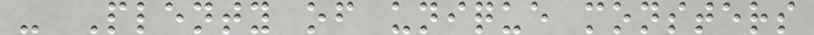- Plenty of unique monsters
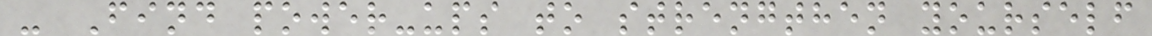- Find power-ups to strengthen yourself
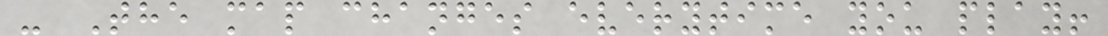- The map changes everytime you play!
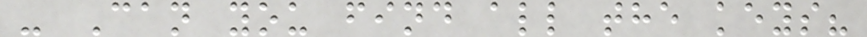- Can you find all the keys?
